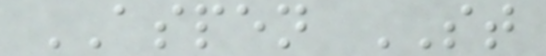ASPEN ST
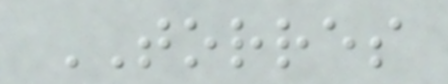TORRES
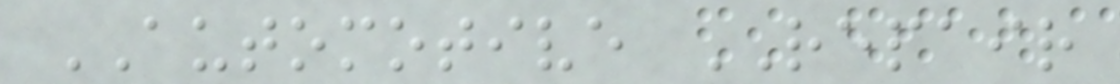AUTOMOTIVE REPAIR
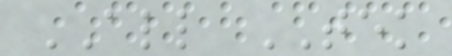ALL TEK
